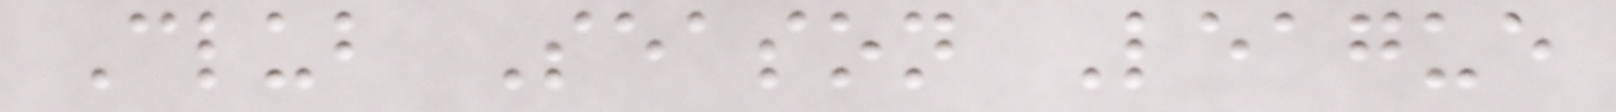Club Season League
